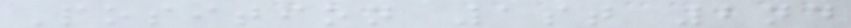Position 1st 2nd
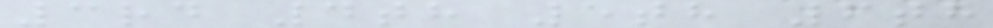3rd 4th 5th 6th
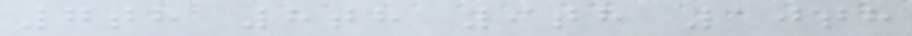7th 8th 9th 10th
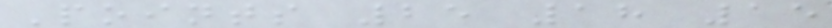Points 25 18 15
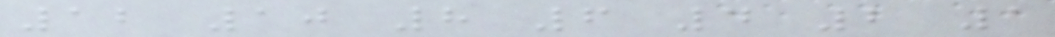12 10 8 6 4 2 1
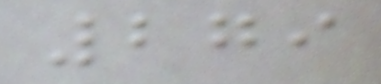279
